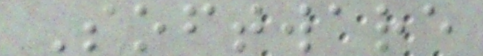Software
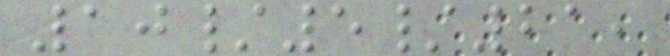10/5/21,
